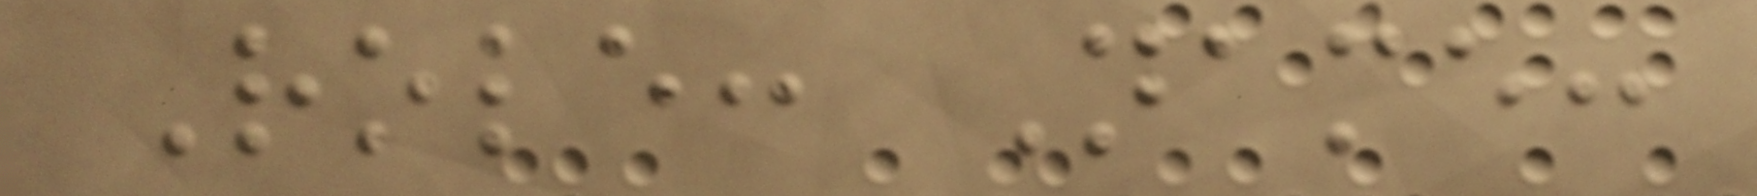Role: Name:
